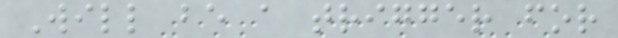Will be a trigger for
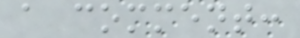a comment:
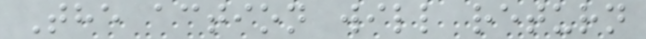The action will return
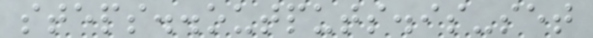steps..outputs.is-set
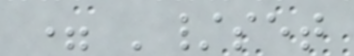= '/set
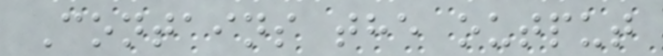Contains the output
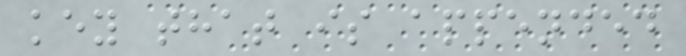key that is appended
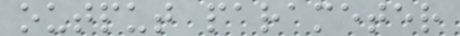output parameter
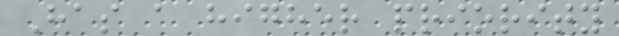Has a higher priority
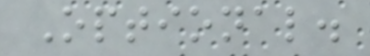Optional.
